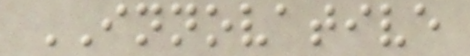INNOVATIVE
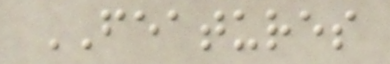FEATURES
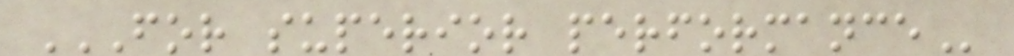FOR SUPERIOR PERFORMANCE
